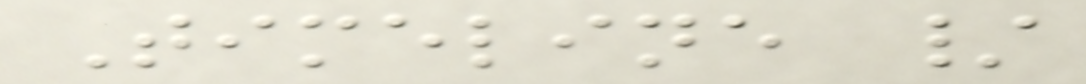Timeline /
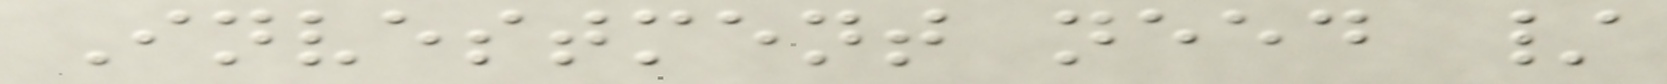Investment need /
